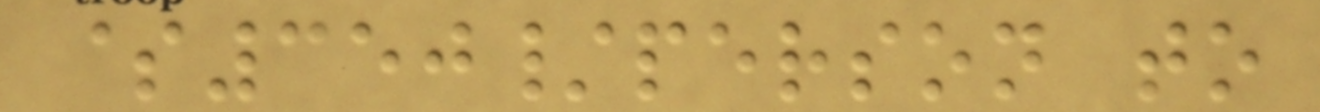$350/person to
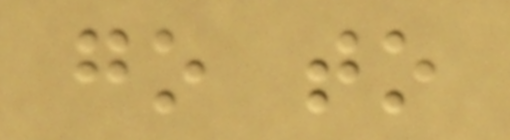go to
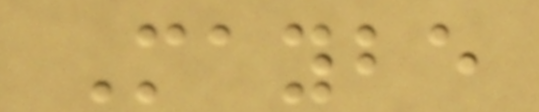Maybe
